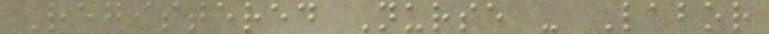Registered Nurse - Labor
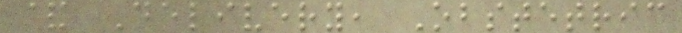& Delivery, Obstetric
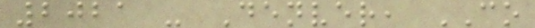2021 - Denver, CO
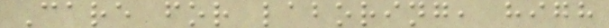Care for laboring, high
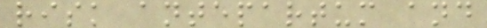risk antepartum and
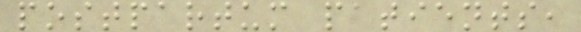postpartum patients,
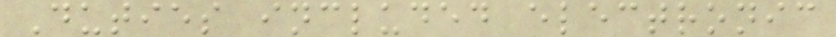Duties included electronic
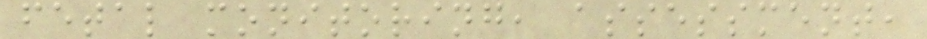fetal monitoring, assessment,
